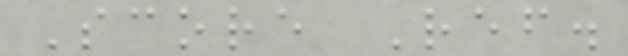Score Ref.
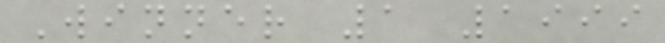Winner 1 1999
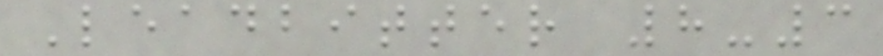Leadbitter 8-3
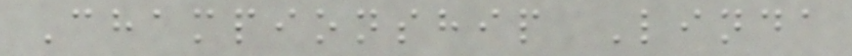Championship Linda
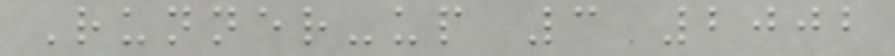Runner-up 3 2002
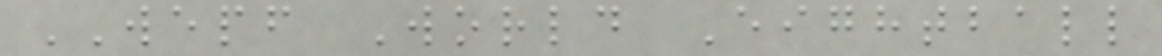WEPF World Eightball
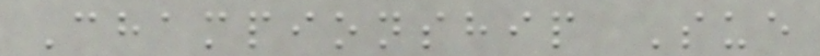Championship Sue
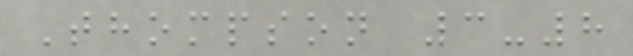Thompson 3-8
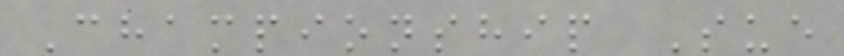Championship Sue
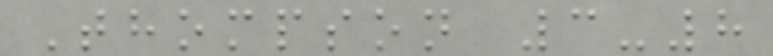Thompson 3-8
